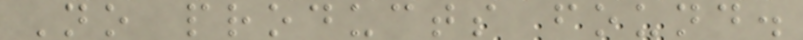No products found.
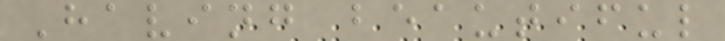Having beautiful
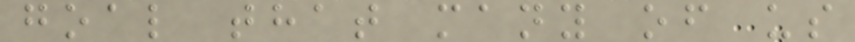goal that many of us
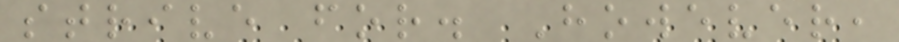strive for. However,
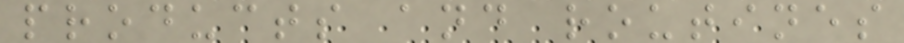products and routines
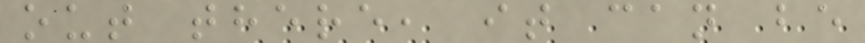out there, it can be
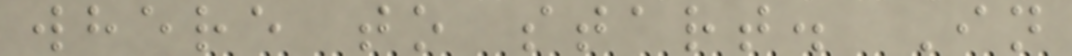where to start. In
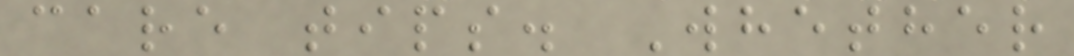care tips. Whether
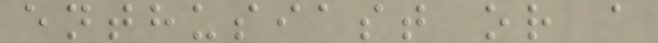enthusiast or a
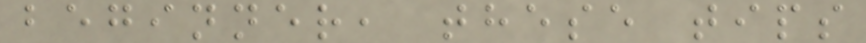beginner, these tips
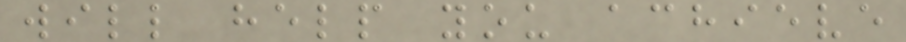will help you achieve
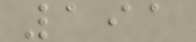191
